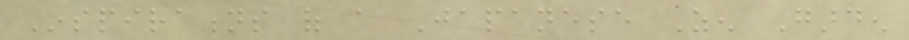Inspirations of a Japanese Zen Garden
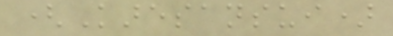(Karesansui)
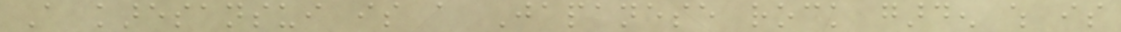A karesansui is a Japanese rock garden which is
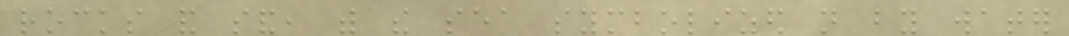rocks and sand, with the sea symbolized not by water
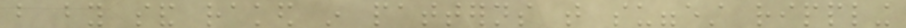but by sand raked in patterns that suggest rippling
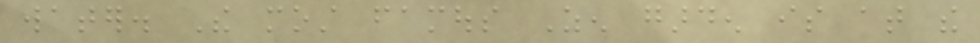water. The most famous Zen garden is at the
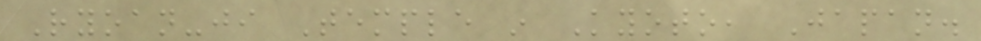Ryoan-ji Temple in Kyoto, Japan.
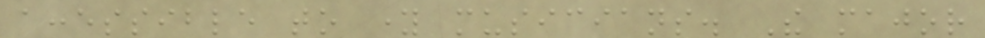accessible to young musicians. The major
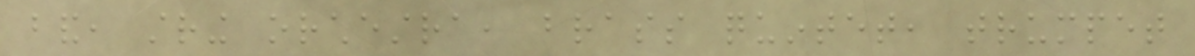band, string orchestra, brass quintet, trumpet
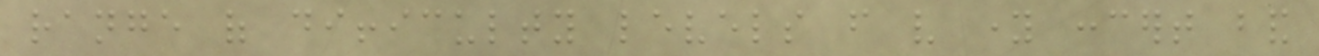range of difficulty levels from very young concert band
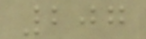207
